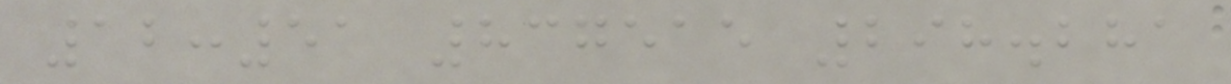12:51 837515 298.281
